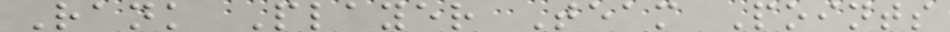Rank Player Team Points
